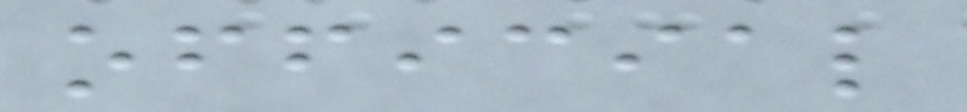official
